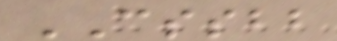CSSBB
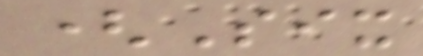(Six
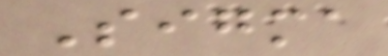Sigma
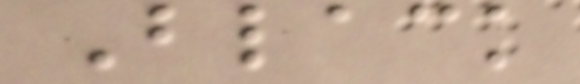Black
